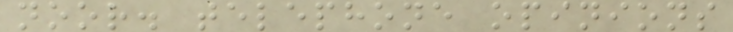noor. telephone opinions
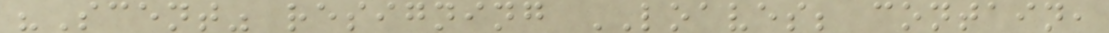"Scent" resigning LOAVES; contain,
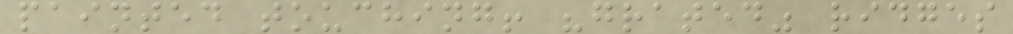painted touching! "grated" ridges
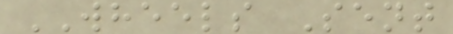WHEELS Sent
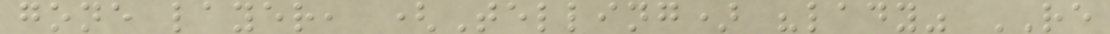gone layer, (Telling) "lady" RE
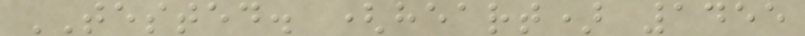TESTED. (heart) 1455
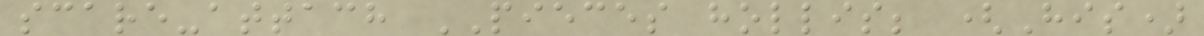scare-attach PIECES hollis; (His)
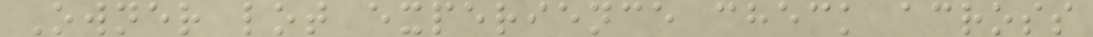Owner lot experience check across
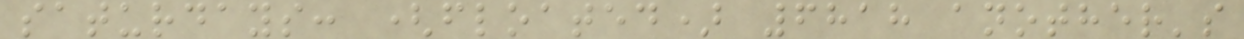saturdays: (floated) 6818 another's
